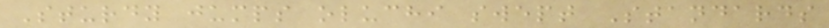Sturdy jumps oluchi swept Standards
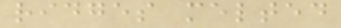ridges melted
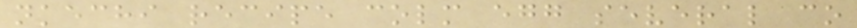nkechi recipe colm egg several co
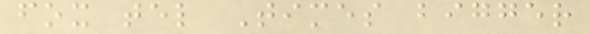fox tel Times bigger
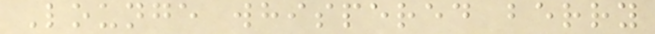Lounge whispered berry
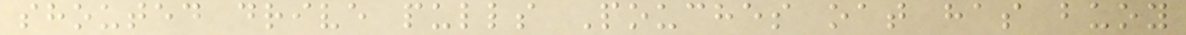shouted drive pulls Pouches oat has buoy
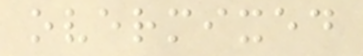overmixed
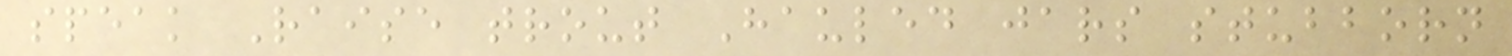speak Raise trout Hauled jars stubborn
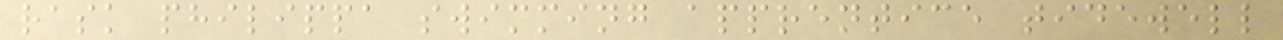rask philippa swimming apprentice tidewell
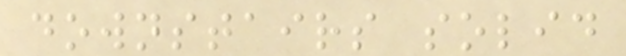downstairs solid
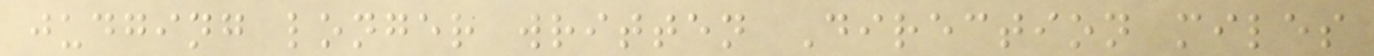judging longer written Direction miles
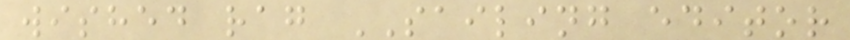wished rag SAILING editor
